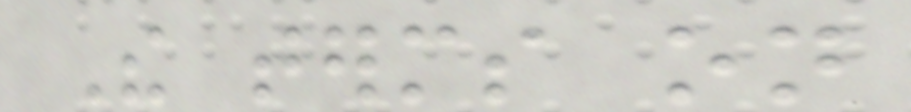The terms on
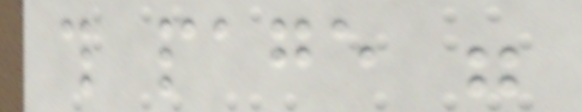this page were
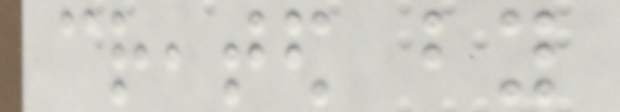created by
